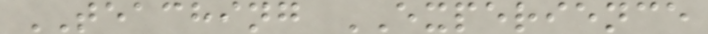TEACHING EXPERIENCE
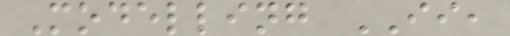Modelling II,
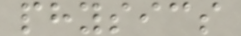physics
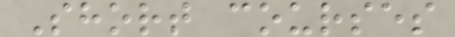Short courses
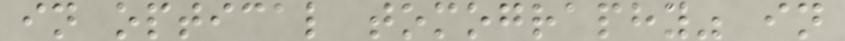in optical tomography" in
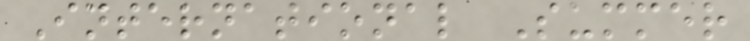International Summer
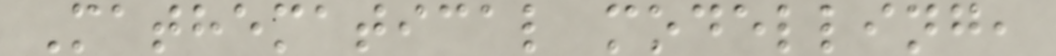Mathematical modelling,
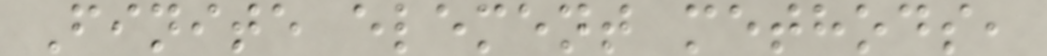Finite element methods,
